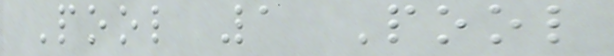Pool 1 Pool
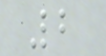2
